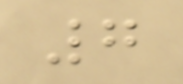7
